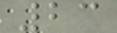23
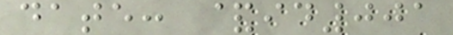date: &id001
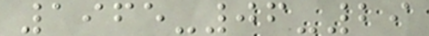1965-06-29
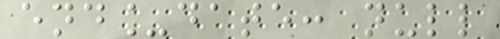end_date: null
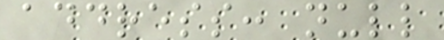address: null
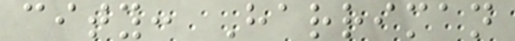city: Harriman
